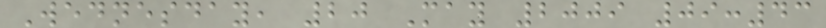Wednesday, 20 May 2009 09:43
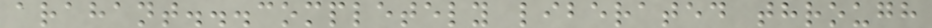arahant...completely liberated through
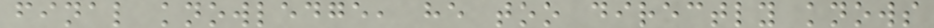final knowledge, he too directly knows
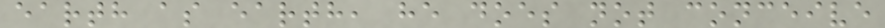earth as earth, he does not conceive
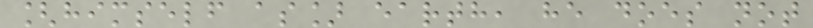[himself as] earth, he does not
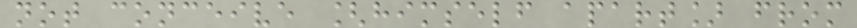not conceive [himself apart] from
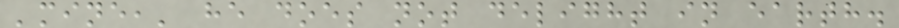'mine,' he does not delight in earth.
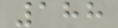188
